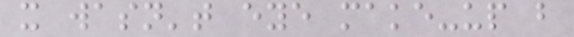it wasn't eye make-up but
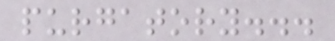purgatory...
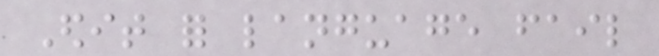Edit for language fail
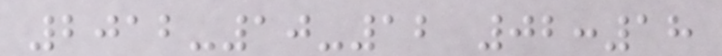2012-10-12 02:18
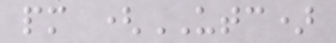pm (UTC)
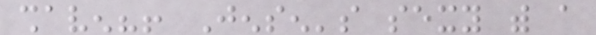shaven?! Jensen's sexy with a
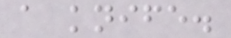a knife.
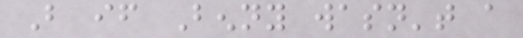But if Benny wasn't a
